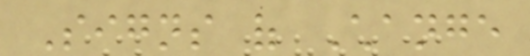Signs of Change
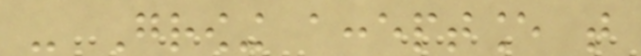- Growing acceptance that
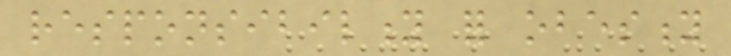responsibility for obesity
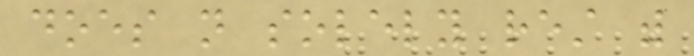does not solely rest with
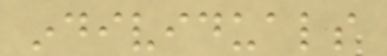individuals
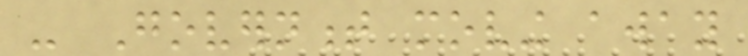- Government moving away
